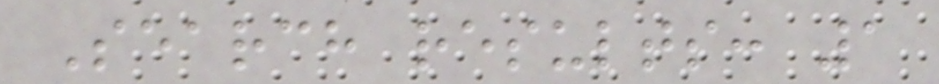Search results: 1
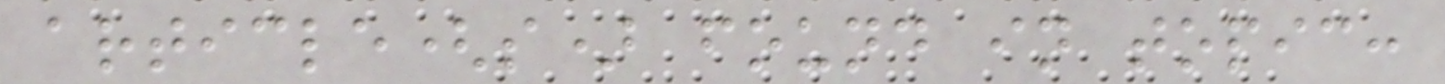article(s) found in topic:
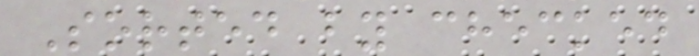Sorted by checked
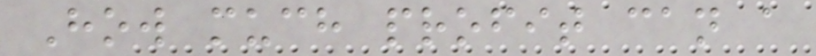How much profit can a
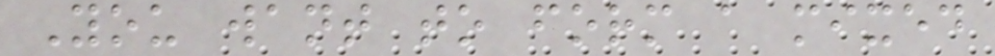You want to form a mixed
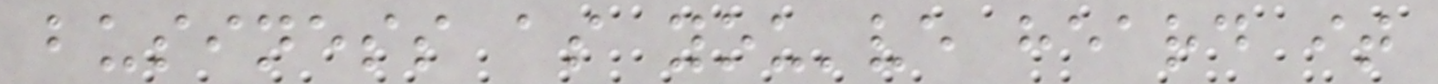business as you've heard it
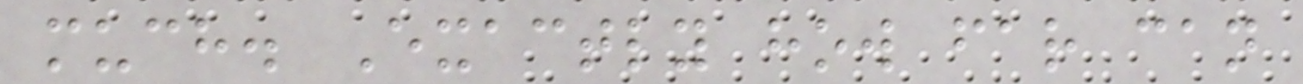much. Exactly how far can
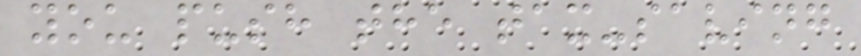you push the tax-saving
